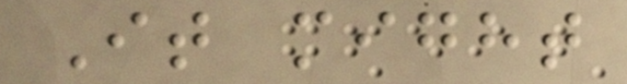It might
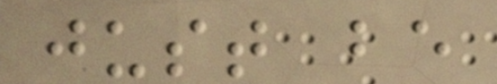just be
